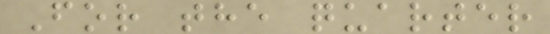For the quarter
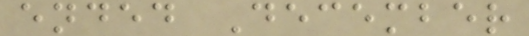ended December
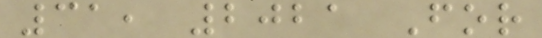31, 2021 For
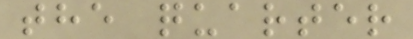the quarter
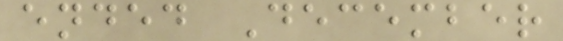ended December
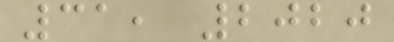31, 2020
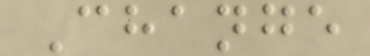Change
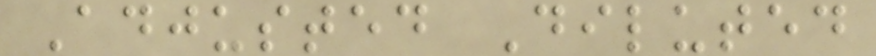Adjusted Diluted
